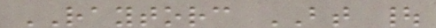RAYTORC BT |
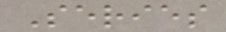Series
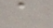a
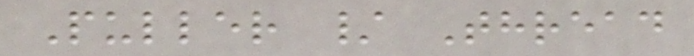Puller / Thread
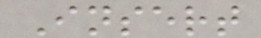Insert
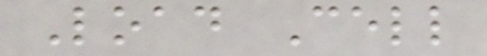Load Cell
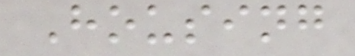Housing
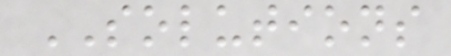SOLUTIONS
